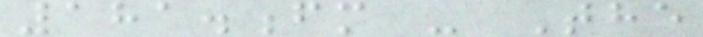181.fm - The
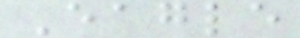Eagle
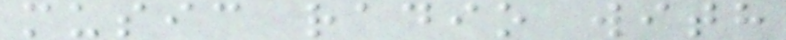music radio with
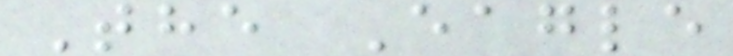The Eagle
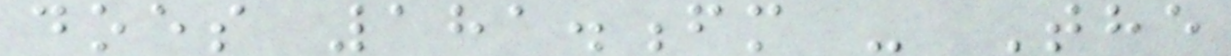does 181.fm - The
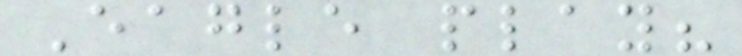Eagle play?
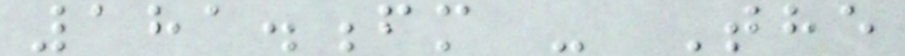181.fm - The
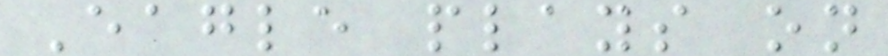Eagle plays on
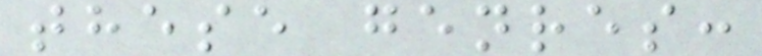these genres:
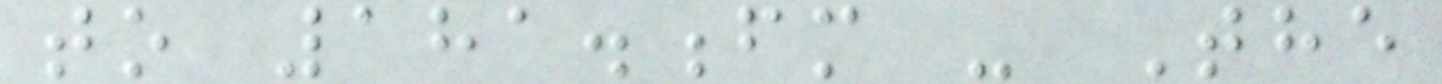to 181.fm - The
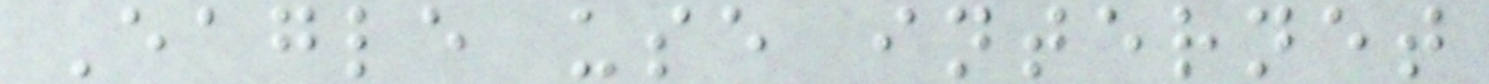Eagle use internet
